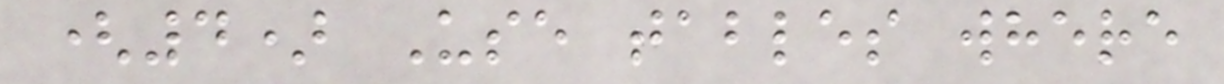(4) Use tables where
